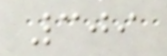309
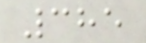385
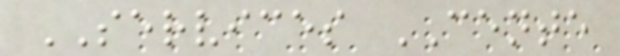SERVICES CENTE
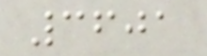3601
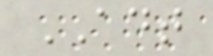ADT
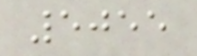5055
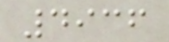4936
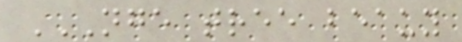NGE TREE BEAUY
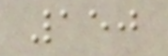150
